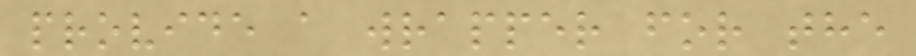provide a wrapper for the
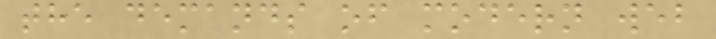the demands of modern web
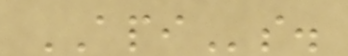APIs.
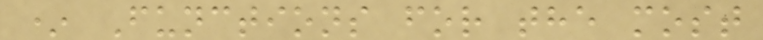* Functions for the most
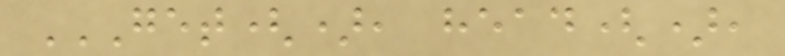GET(), HEAD(),
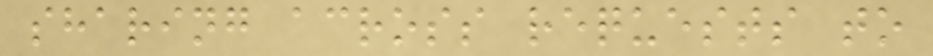sharing across requests to
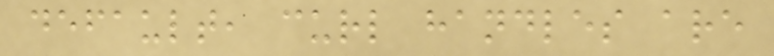default, curl handles are
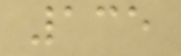135
